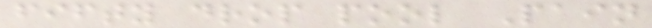fifty drop pool Pain
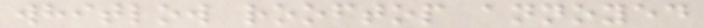whitlow rooftop annoyed
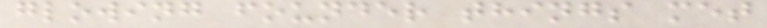glowing founder things met
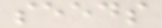seeds
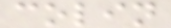colin
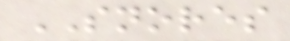SNORES
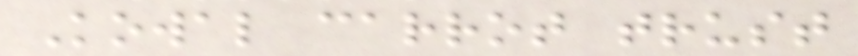Kowal carrot trust
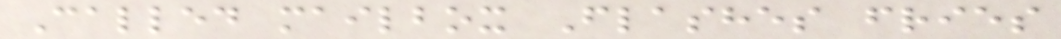Called mailbox Flashes fries
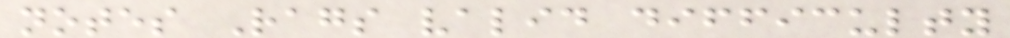notes Rags valid difficulty
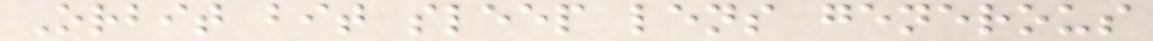Orbit bit sleep lens generous
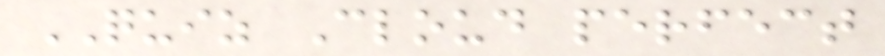QUIZ Cloud perfect
